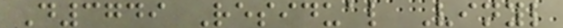D3749 Residual Vinyl
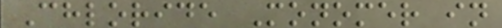Chloride Monomer in
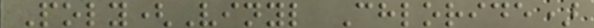Poly(Vinyl Chloride)
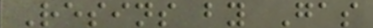Resins by Gas
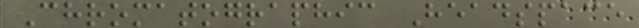Chromatographic Headspace
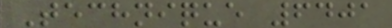Technique 6401
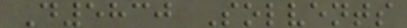D5830 Solvents
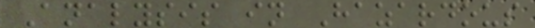Analysis in Hazardous
